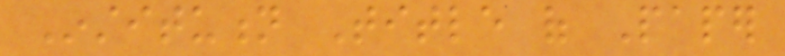Institution Title of Paper
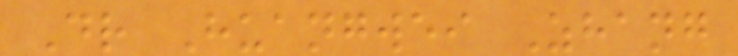Dr Huangwei Zhang
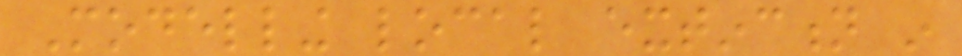Modelling local extinction in
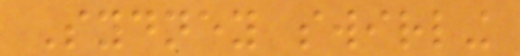Sydney swirling
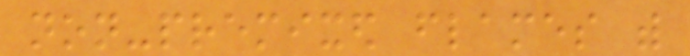non-premixed flames with
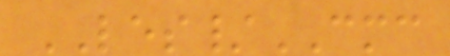LES/CMC
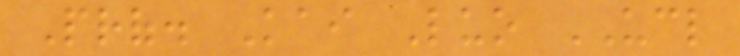Prof. Kai Luo UCL
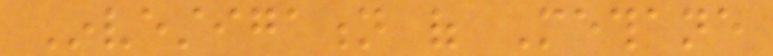Investigation of Methane
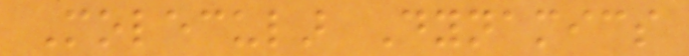Molecular Dynamics
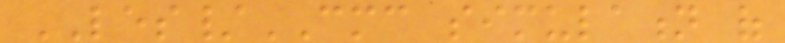LES/CMC simulation of
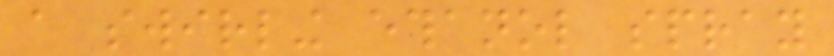a swirling ethanol spray
